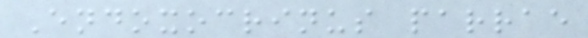Endoxocrinus parrae
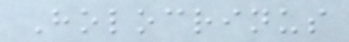Holocrinus
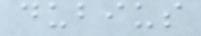dubius
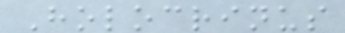Holocrinus
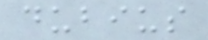dubius
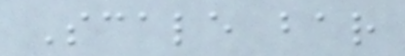Scale bar
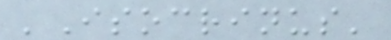'Isocrinus'
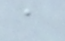a
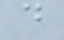d
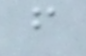f
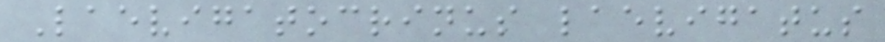Laevigatocrinus laevigatus
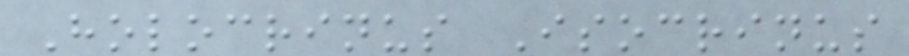Holocrinus Isocrinus
